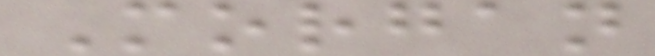Morgan
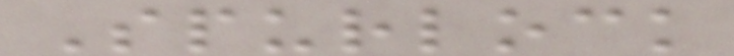Spurlock
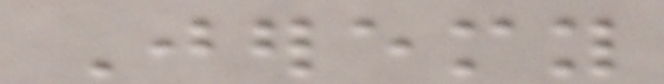Jeremy
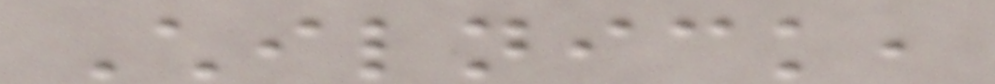Chilnick,
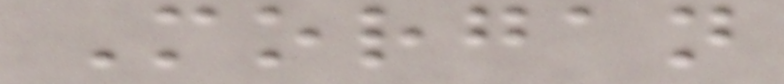Morgan
